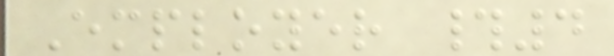Employer #4
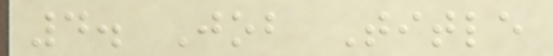4. Job Title
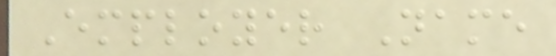Employer Name
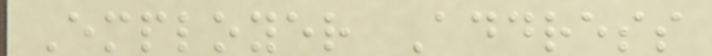Employer Address
